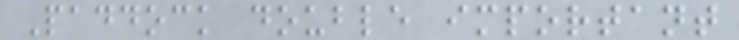Paddock double important
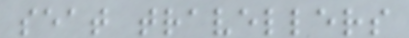seat travellers
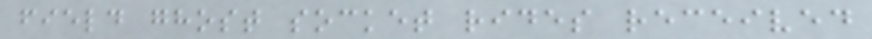field ghost socket rides received
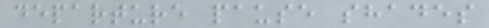departure pause shades
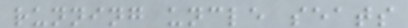running uncle seats
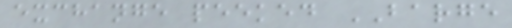exchange peeked BARGE
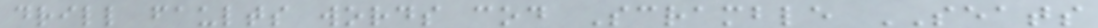drill faults words cod Scramble SEATS
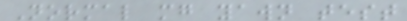Normal mg yawn test
